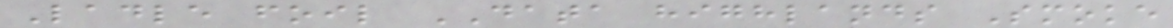Ladle foil DATA highlands Smoke
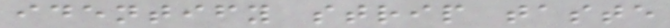identify strip taste
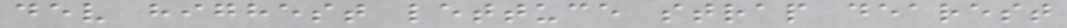dev highest lettuce strap dearest
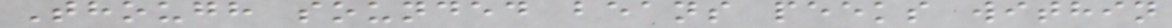Though sounded beans peeks within
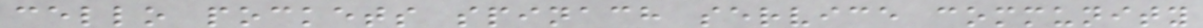cello pockets spinach service community
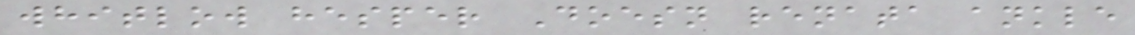whitlow hesper Doesn renata ankle
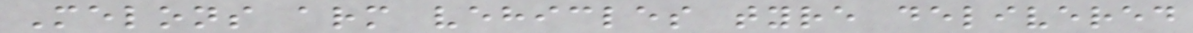Melons arm vehicles tyre delivered
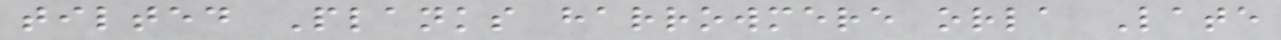tilted Planks harrowmere orla Late
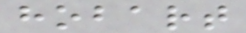hobart
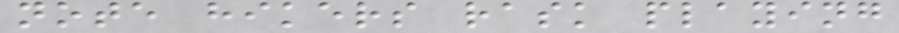note hikers rask playing
